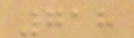718
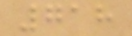718
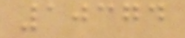10374
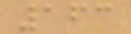163
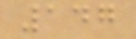147
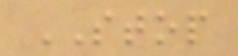STOP
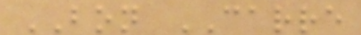BON CARRE
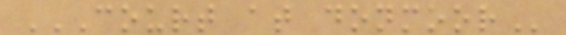COURT AT DONMOOR
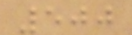500
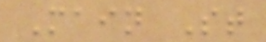Main St
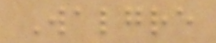Walgre
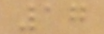17
